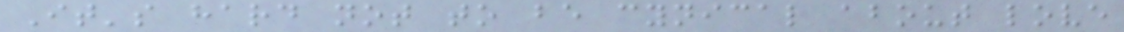It's hard not to be cynical about love
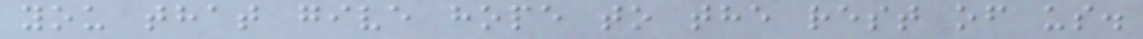you that give hope to the rest of us.
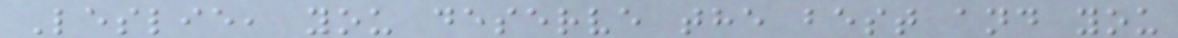Leslie, you deserve the best and you
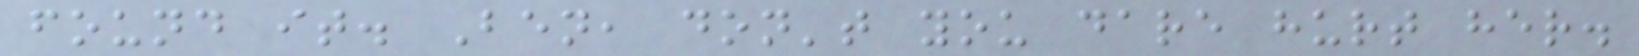found it. Ben, don't you dare hurt her.
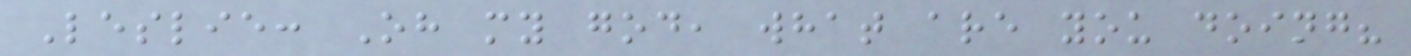Leslie: Oh my god, what are you doing?
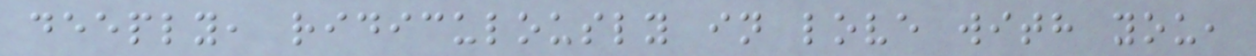deeply, ridiculously in love with you,
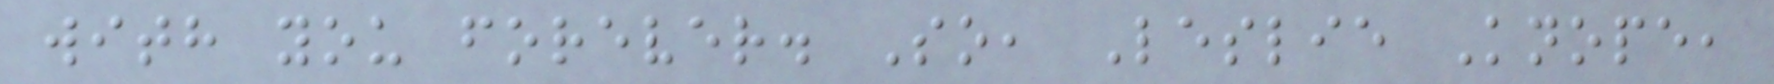with you forever. So, Leslie Knope,
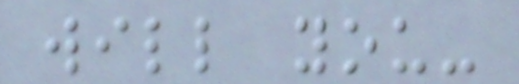will you-
